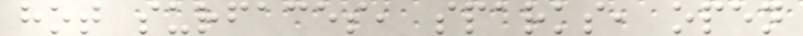hot surfaces, sparks, open
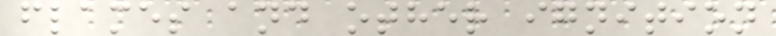flames and other ignition
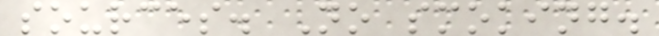sources. No smoking.
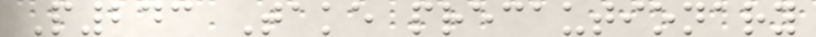P243 Take precautionary
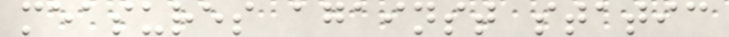measures against static
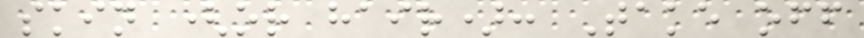skin (or hair): Take off
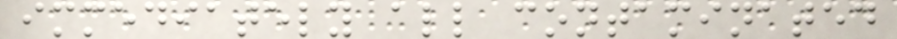immediately all contaminated
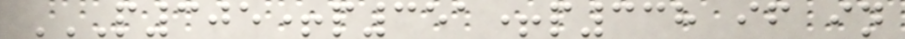P305+P351+P338 IF IN
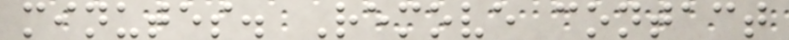minutes. Remove contact
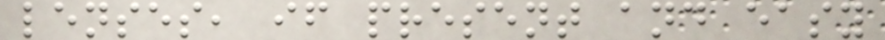lenses, if present and easy
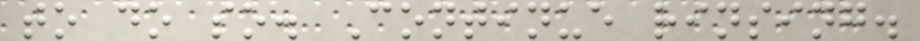to do so. Continue rinsing.
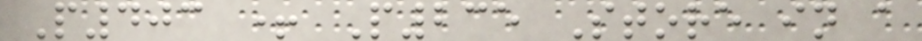P403 + P235 Store in a
